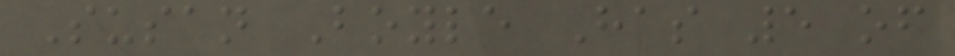Susan Boyle Has 5 of
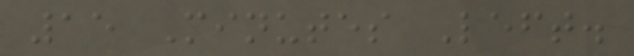15 Minutes Left.
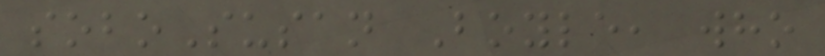soboSusan Boyle, who
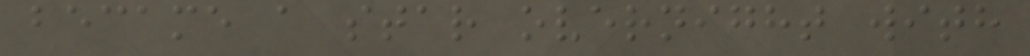became a star overnight with
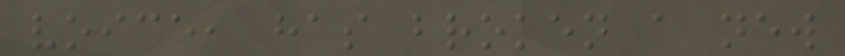voice, has broken a new
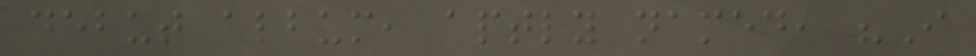debut album, aptly named, "I
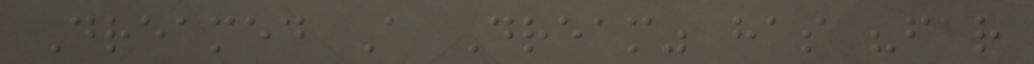Dreamed A Dream" has "far
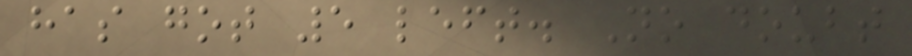has got 5 left. No doubt
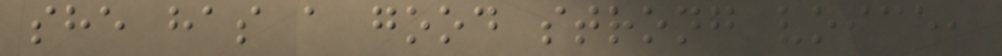she has a good strong voice,
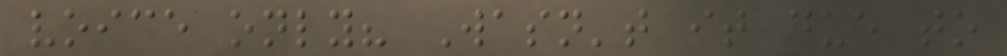voice only? Wasn't it due to
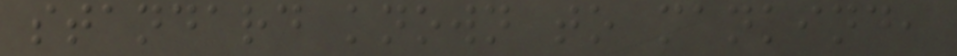standard known to mankind,
